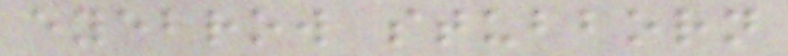eyebrow stubborn
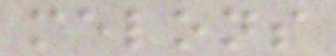melons
